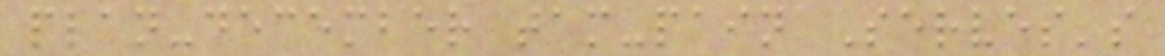plan-december tam-pain Serves's
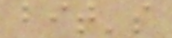bit's
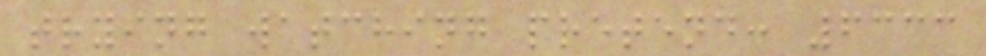trying watching pretend: 6333
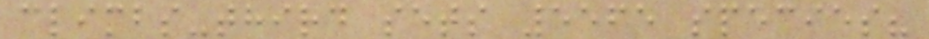climbs-third sets 5565 species?
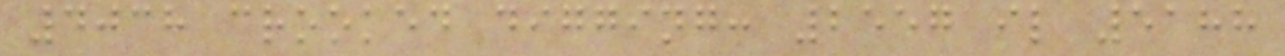4038 crooked digging: 2557 il 5188
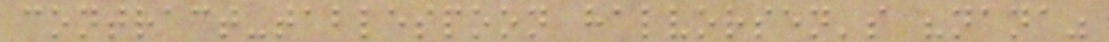contract-tablespoon halvorsen's "nana"
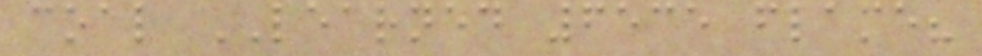coal LEARNED 6535 flame?
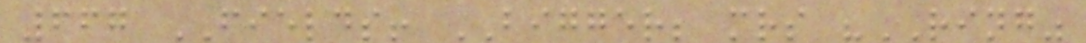667 FIELDS! BIGGER; mrs "RING"
